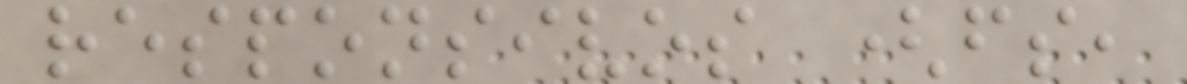responsivos (fs,
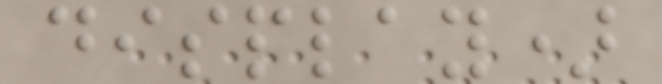display)
